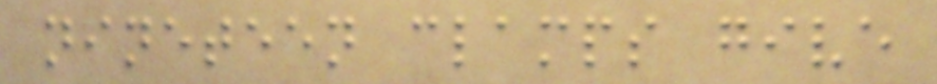nineteen clamps give
